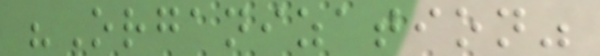"Organization"
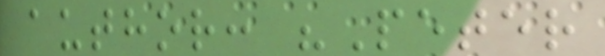author: "Peter
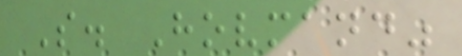S. Hovmand"
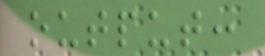output:
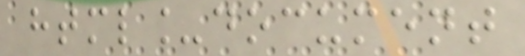html_document
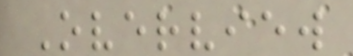Overview
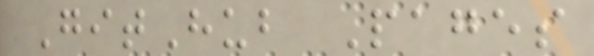GitHub Pages
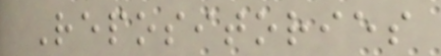Repositories
